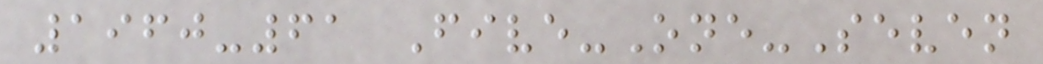1960-61 Five-One-Seven
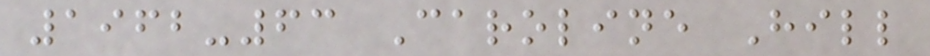1962-63 Caroline Hill
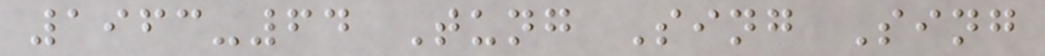1963-64 Tung Sing Sing
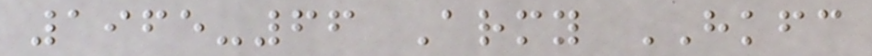1965-66 Army HKFC
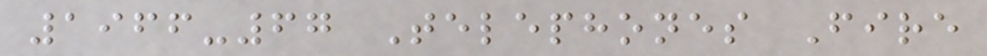1966-67 Telephones Fire
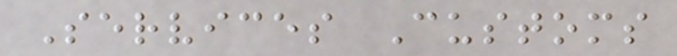Services Customs
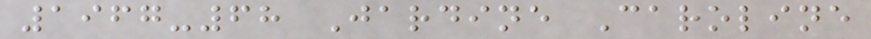1967-68 Jardine Caroline
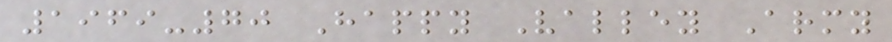1969-70 Happy Valley Army
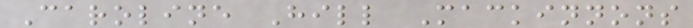Caroline Hill Mackinnons
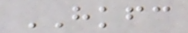HKFC
